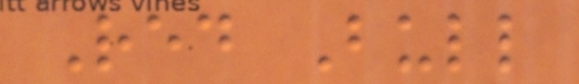Red Bull
